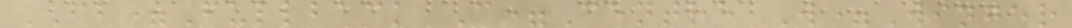FB=Fullback C=Centre W=Winger
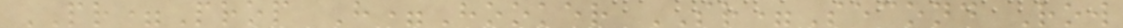PR=Prop H=Hooker SR=Second Row
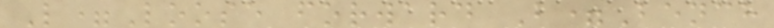L=Loose forward B=Bench
